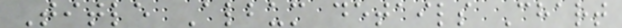Title Album details Chart
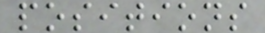positions
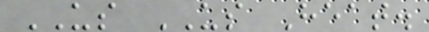US US Heat.
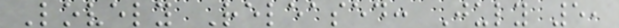Lovely Released: July 5,
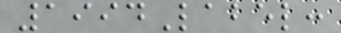1994Label:
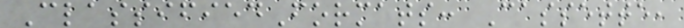ClassifiedFormats: Cassette,
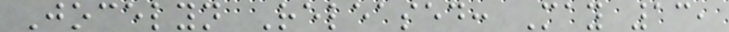Jocelyn Released: May 13,
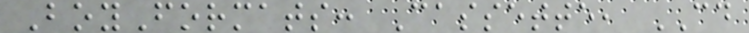BoyFormats: Cassette, CD
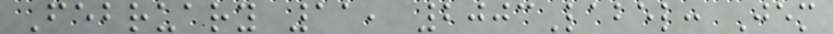February 11, 2003Label: Jem
